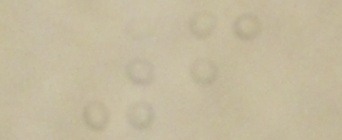6
